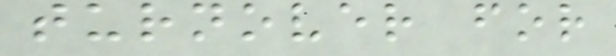turnover for
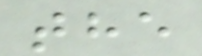the
